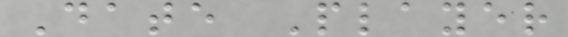Date Player
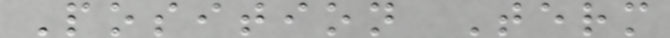Position Term
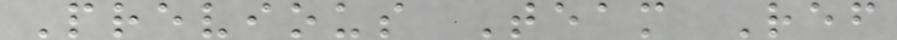Previous Team Ref
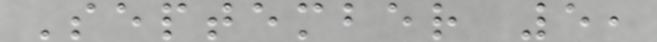September 5,
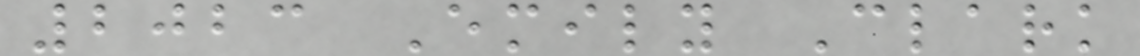2023 Emily Clark
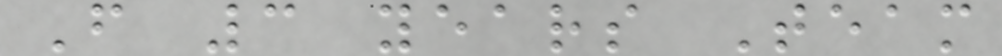F 3 years Team
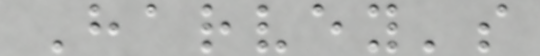Harvey's
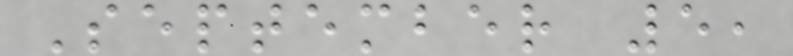September 5,
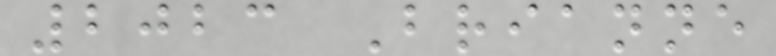2023 Brianne
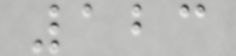123
